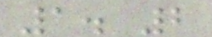1. 2
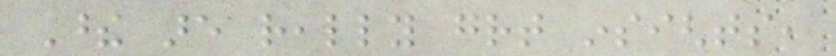These are really great insights,
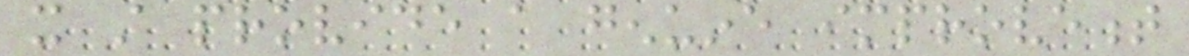it still provide a genuine improvement
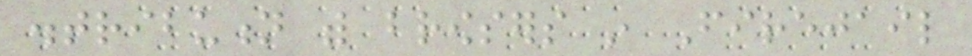distribution with browsers in Firejail
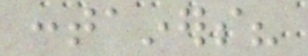containers?
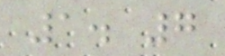1. 7
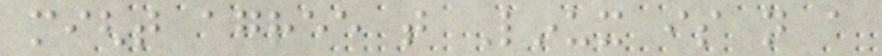might agree that Linux is not a
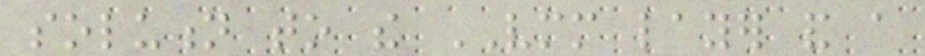solution to the VMM layer and a
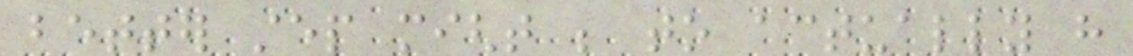better step might be to actually have
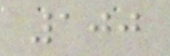100
